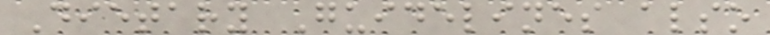Dietary Guidelines also
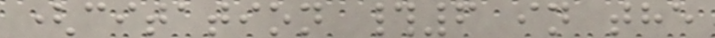(citation #6 in the
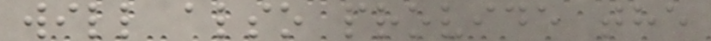will also provide the
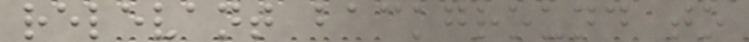relevant background to
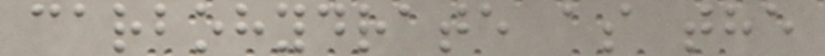carbohydrate as the
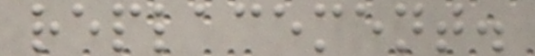replacement.
